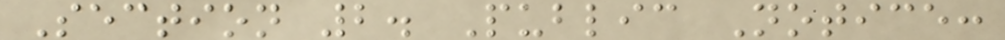Section 2. Public Notice:
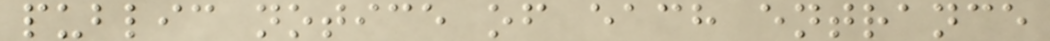public notice of each entrance
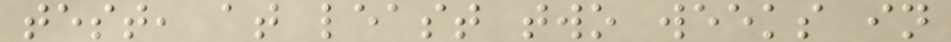test, at least two weeks in
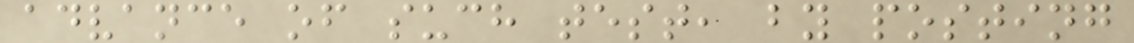advance of such test, by posting
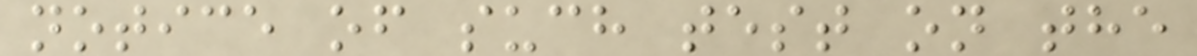notice of such test on the
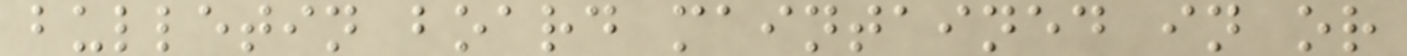bulletin board maintained in or
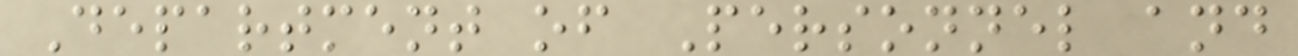Department of Personnel and
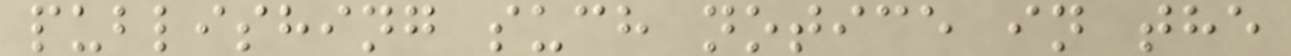publishing such notice in the
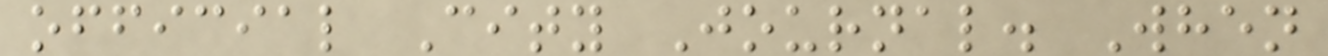official City Journal. When
